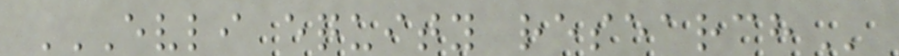EVLI EQUITY RESEARCH
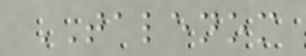TALENOM
